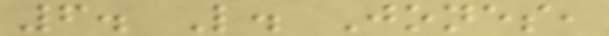6. L. Jones,
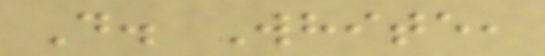D. White,
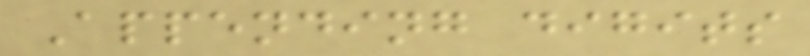Appending digits
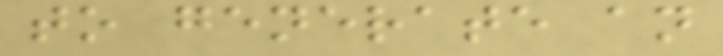to generate an
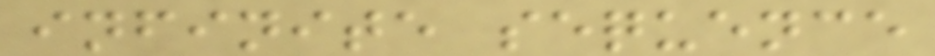infinite sequence
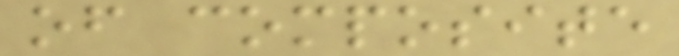of composite
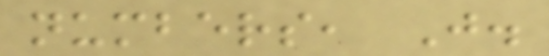numbers, J.
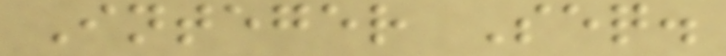Integer Seq.
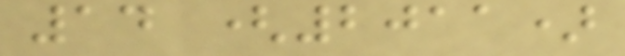14 (2011)
